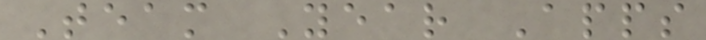Team Year Apps
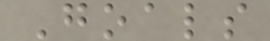Goals
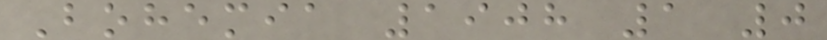Bohemia 1908 1 0
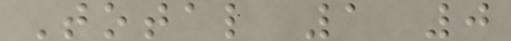Total 1 0
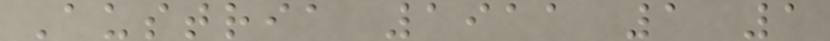Austria 1911 1 1
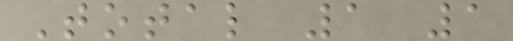Total 1 1
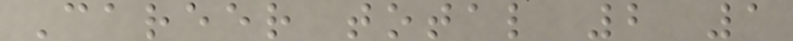Career total 2 1
